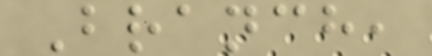Branch,
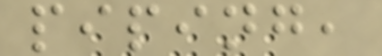piping,
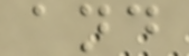and
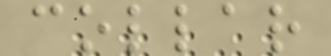collar
